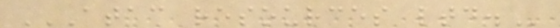ATAC RESOURCES LTD.
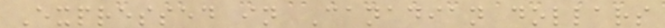Expressed in Canadian dollars
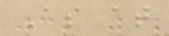As at
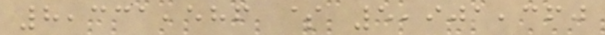8,331,586 $ 5,901,360
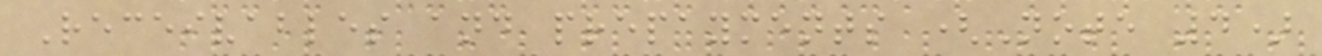Receivables and prepayments (Note 4)
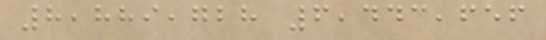8,889,728 6,443,656
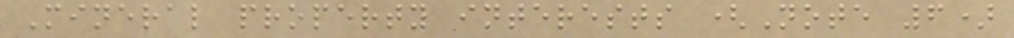Mineral property interests (Note 6)
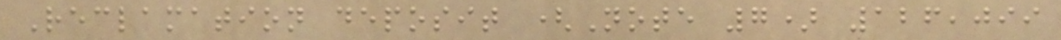Reclamation deposit (Note 7) 126,099
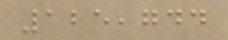125,744
